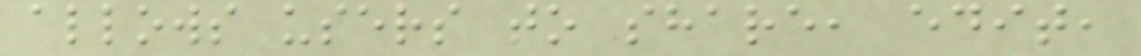allows users to share, edit,
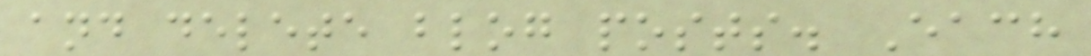and delete blog posts. Each
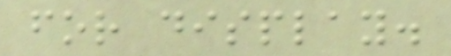for display.
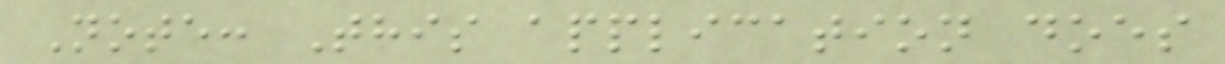Note: This application does
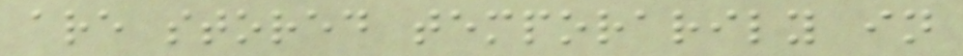are stored temporarily in
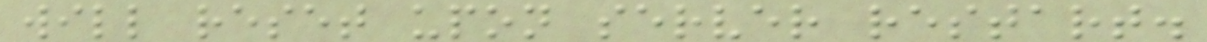will reset upon server restart.
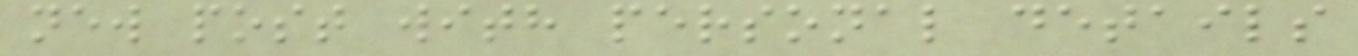new post with personal details
